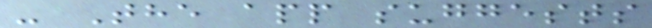- The app suggests
